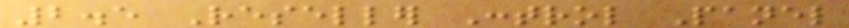2.5 Reseller Control Panel
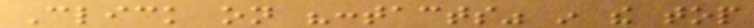Click on "contacts" in the top
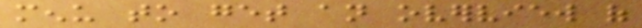menu to get an overview of
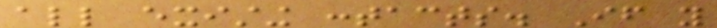all existing contacts. If you
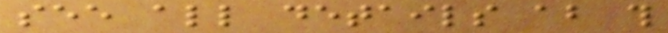see all details about this
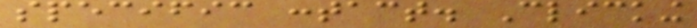specific contact. Clicking
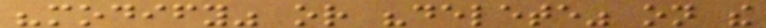"modify" or "delete" on the
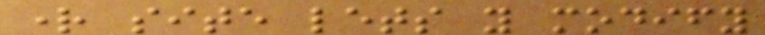right site lets you modify
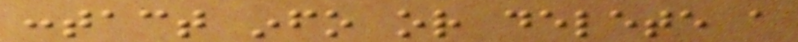contact info or delete a
